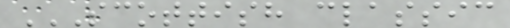SCOTTISH CLASSIC
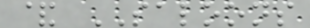& SALOONS
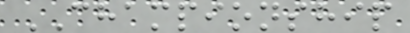CHAMPIONSHIP
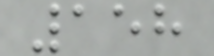158
